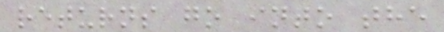returns go into the
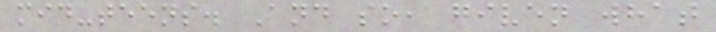mid-teens. And so, given what
